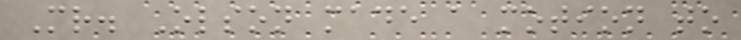Mr. Olson made a motion to
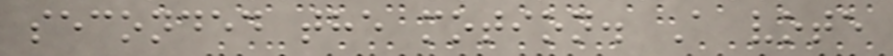seconded the motion. A vote
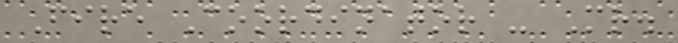Fire Coordinator - Mr.
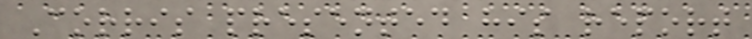Corris presented his report
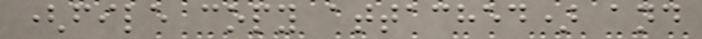(file copy attached) and
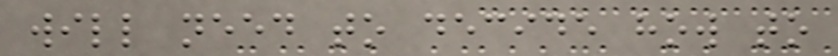will need to decide how to
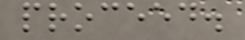proceed.
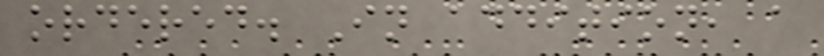ordered. In addition, a
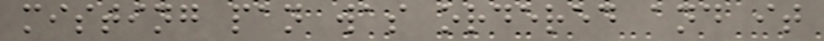misting pan was ordered and it
